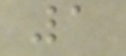1
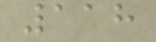118
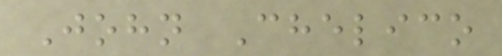John Chelico
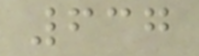637
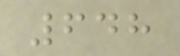648
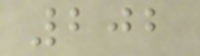202
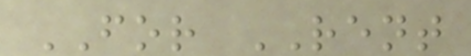FOR RENT
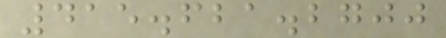415.621.2700
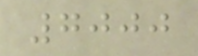7000
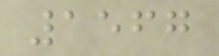1567
